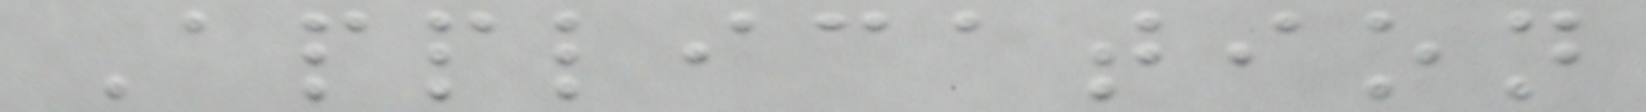Application
